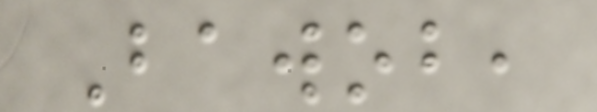Bawob,
